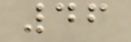46
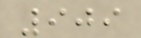909
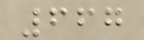667
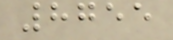8755
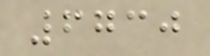6730
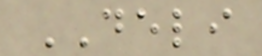DELI
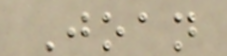Joan
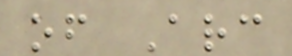of Arc
